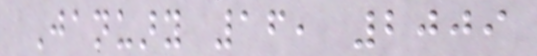January 16, 2009
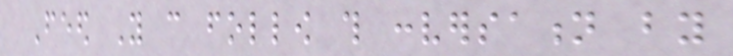Feed You can follow this conversation by
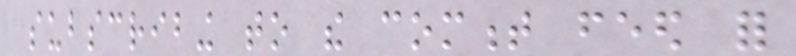subscribing to the comment feed for
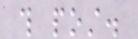this post.
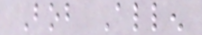Bob Allen
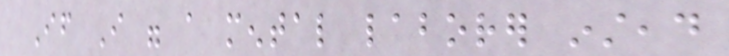If I were a mental laborer instead
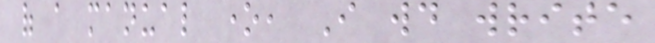of a manual one, I would write
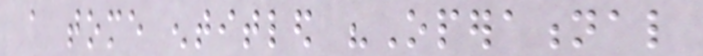a tome entitled "Operational
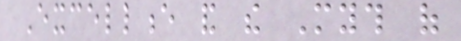Excellence and the Myth of
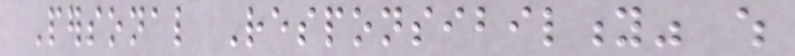Personal Responsibility" which
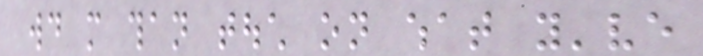would more than touch on what you've
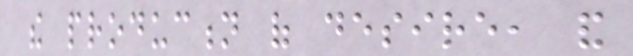the production of desire, and
